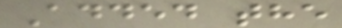Added the
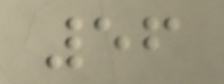56
